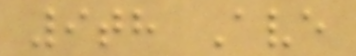9th Ave
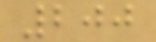200
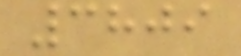3809
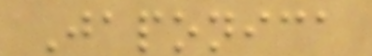Japonica
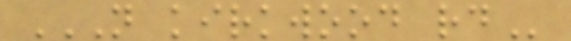N KIRKWOOD RD
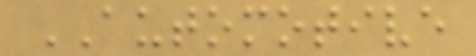AUTOMOTIVE
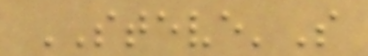STEVE'S
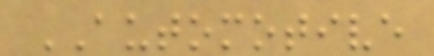AUTOMOTIVE
